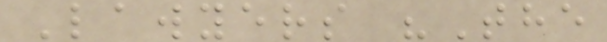Lawyers "The
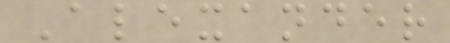Alexander
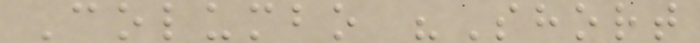Columbo "Short
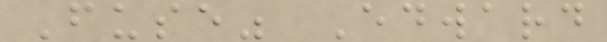Fuse" Edward
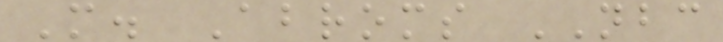M. Abroms NBC
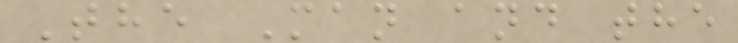The Man and the
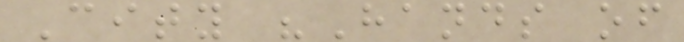City "Hands of
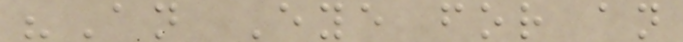"An Eye for an
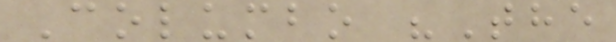Columbo "The
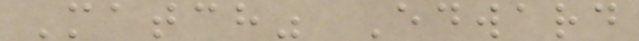Match" Edward
